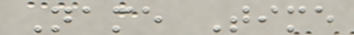Name Time
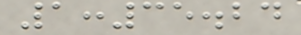1:35.24
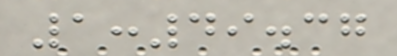1:49.37
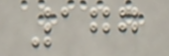177
